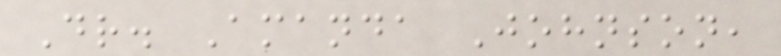Dr. Amanda Johnson,
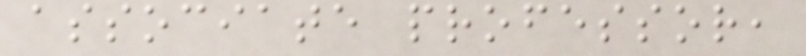associate professor,
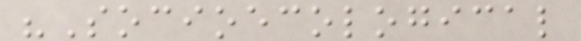"Socioecological
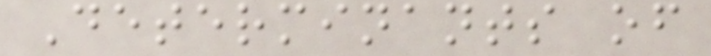Determinants of
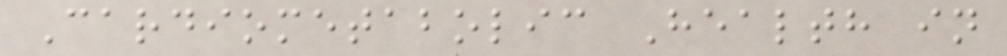Cardiometabolic Health in
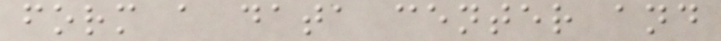form a data center and
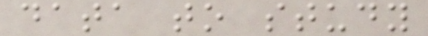data to study
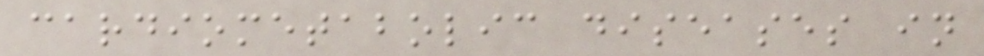cardiometabolic diseases in
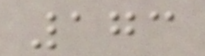173
